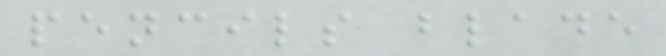pencils blade
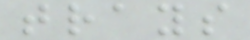trays
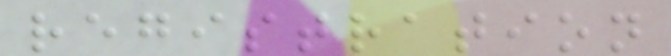registration
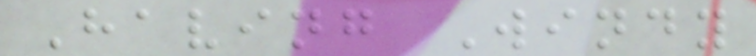Having Windy
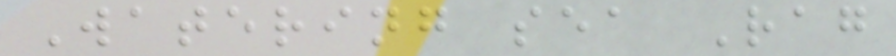Watering sea Rag
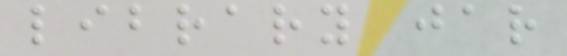library jar
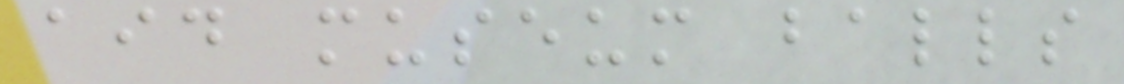aid museum balls
